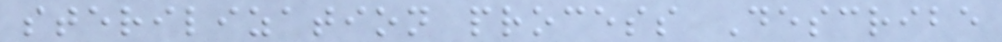sterilization process Describe
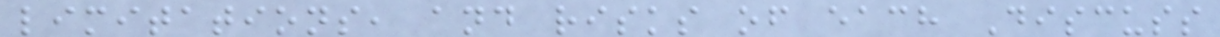limitations, and risks of each Discuss
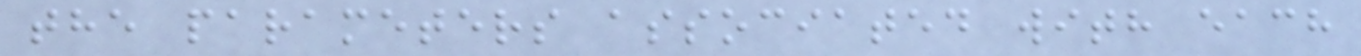the parameters associated with each
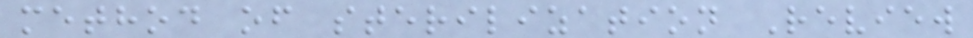method of sterilization Review
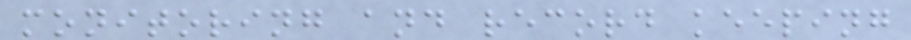monitoring and record keeping
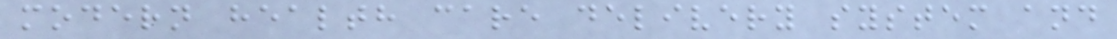modern health care delivery system and
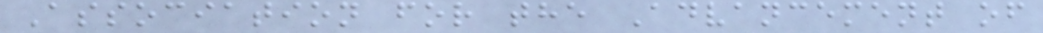Association for the Advancement of
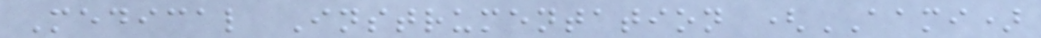Medical Instrumentation (AAMI)
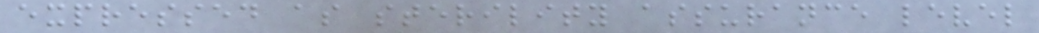expressed as sterility assurance level
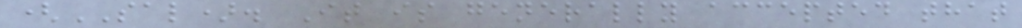(SAL). It is generally accepted that
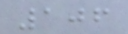106
